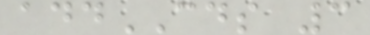addCDS 3
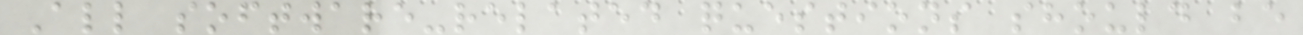All software-related questions should be
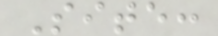Site:
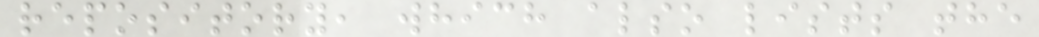repository, which also lists the
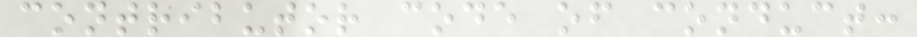contributor code of conduct:
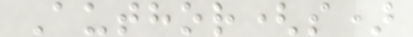Author(s)
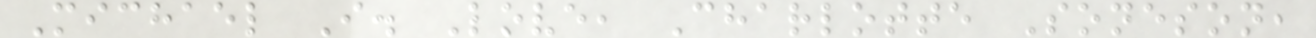Michael I. Love, Charlotte Soneson,
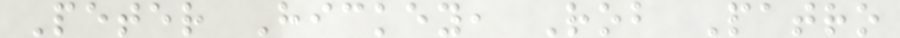Peter Hickey, Rob Patro
